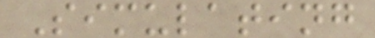Simulating
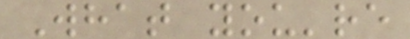What you're
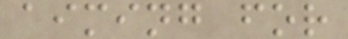aiming for
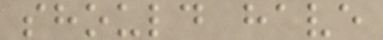should have
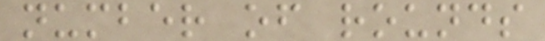number of rounds
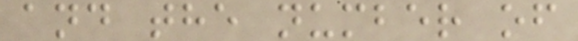and the number of
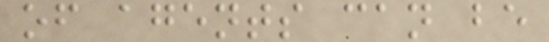of agents can be
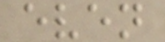even
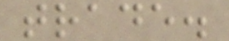trade.
